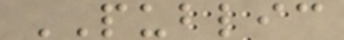PUBLIC
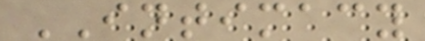INTIMACY
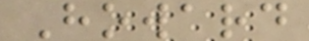Howard
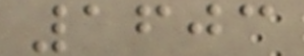1603
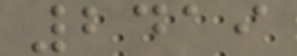2419
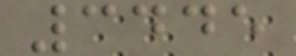3445
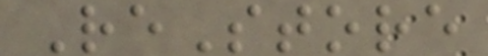ReStore
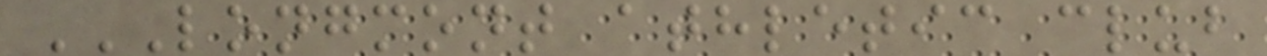LONGMONT ATHLETIC CLUB
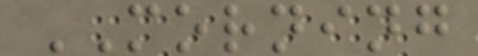MORNING
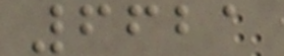6621
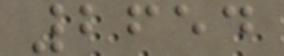2654
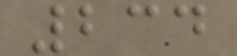234
